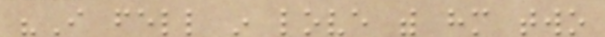"I fell in love with him two
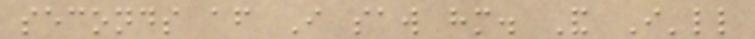seconds after I saw him. And I'll
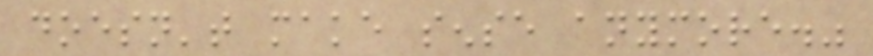doesn't make sense anymore."
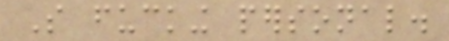So fucking personal.
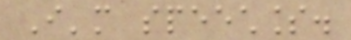I'm speechless.
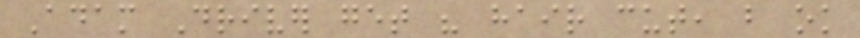Adam Driver get his hair cut, but ok
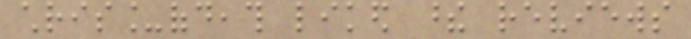chris_ofdeath liked these reviews
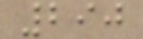290
